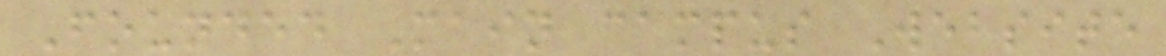Founded Main campus Website
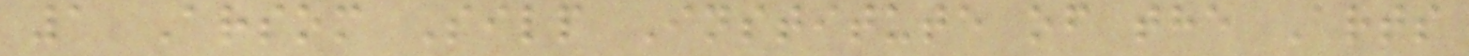1 Arsom Silp Institute of the Arts
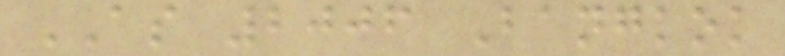AS 2006 Bangkok
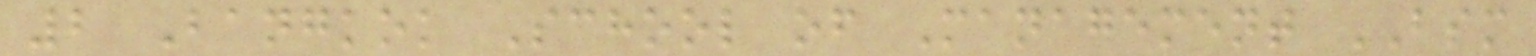2 Bangkok School of Management BSM
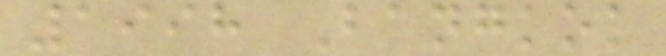1998 Bangkok
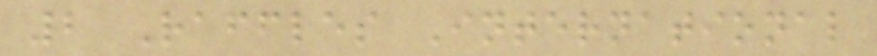2 Raffles International
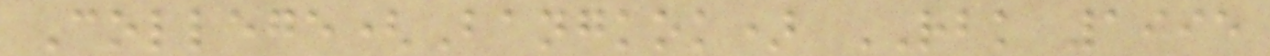College(Bangkok) RBK 1995
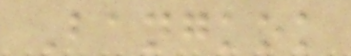Bangkok
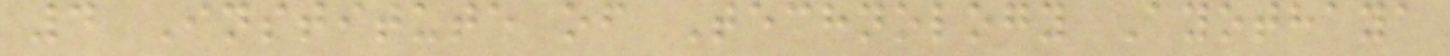4 Institute of Technology Ayothaya
